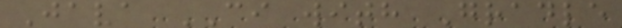Java CI with Gradle
